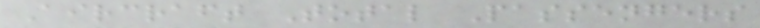Aircraft Total Passengers
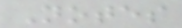Notes
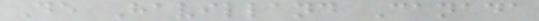De Havilland Canada
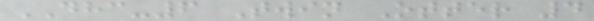DHC-6 Twin Otter 4
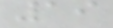19
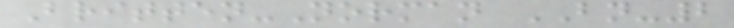Britten-Norman BN-2
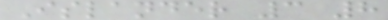Islander 3 8
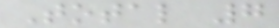Total 7
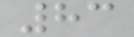83
